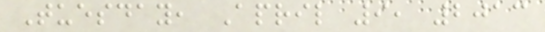Tuesday, April 9, 2013
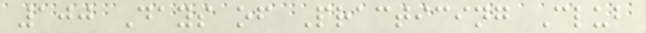100 Days of Practicing Club
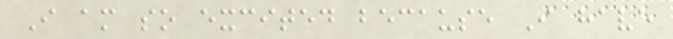I am so excited because I have
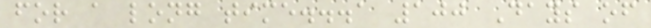for a long time...a 100 Days of
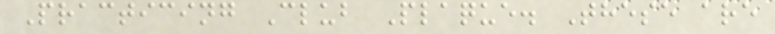Practicing Club Plaque. These are
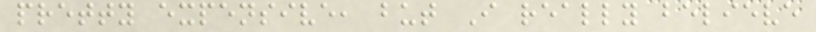pretty expensive, but I really believe
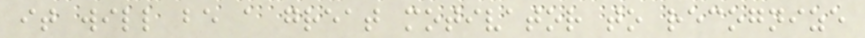it will be a great motivator to recognize
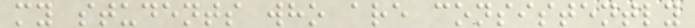my students who are consistently
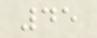45
